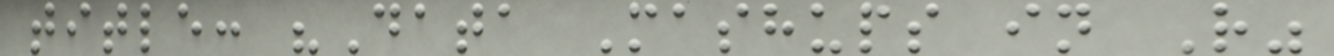title: "Data Mashups in R"
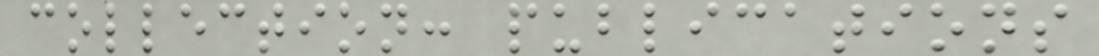collection: publications
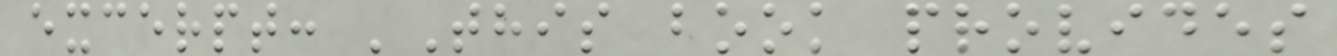excerpt: 'This book provides
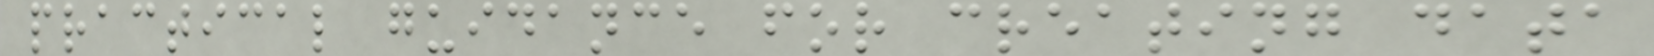practical guidance for creating data
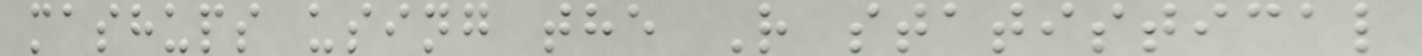mashups using the R statistical
